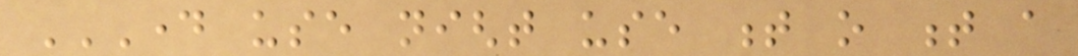DAY USE NIGHT USE T O T A
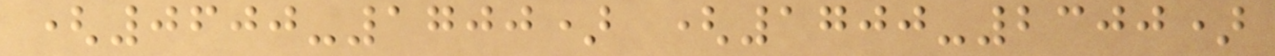(0600-1700) (1700-2300)
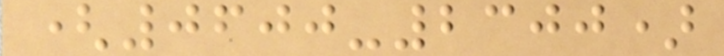(0600-2300)
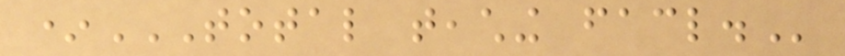*TOTAL TEACHING FACL.
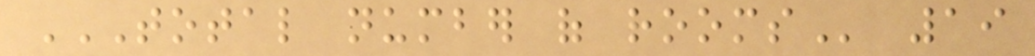TOTAL NUMBER OF ROOMS 19
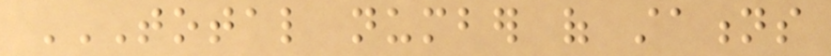TOTAL NUMBER OF STATIONS
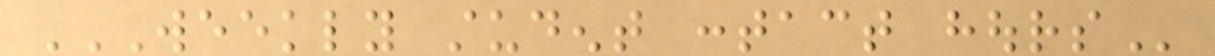WEEKLY STUDENT CONTACT HOURS
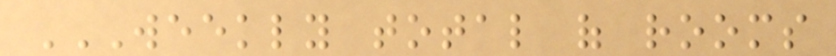WEEKLY TOTAL OF ROOMS
